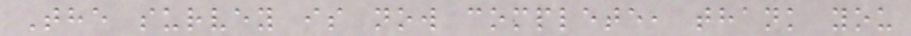The survey is now complete, thank you
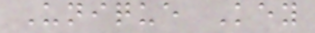Unique Key
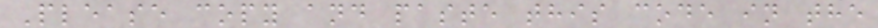Please copy and paste this code in the
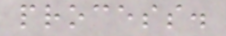process.
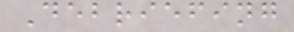Debriefing
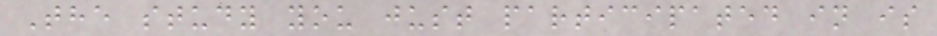The study you just participated in is
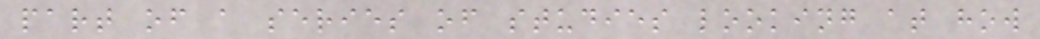part of a series of studies looking at how
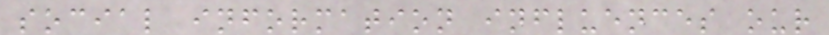social information influences our
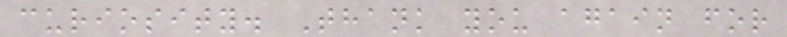curiosity. Thank you again for
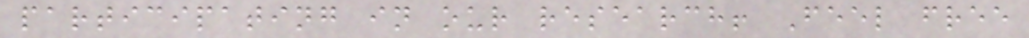participating in our research! Feel free
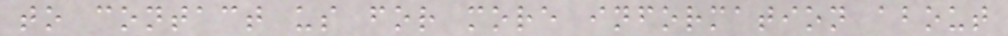to contact us for more information about
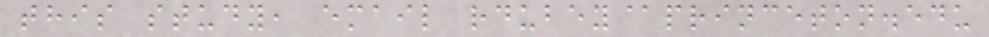this study, email rdubey@princeton.edu
